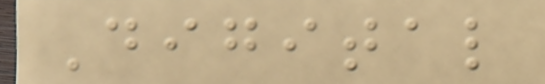Digital
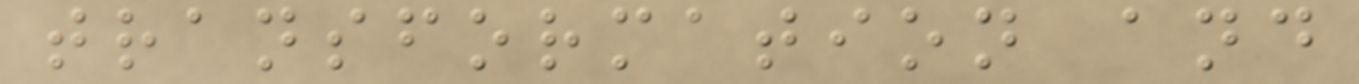transformation and
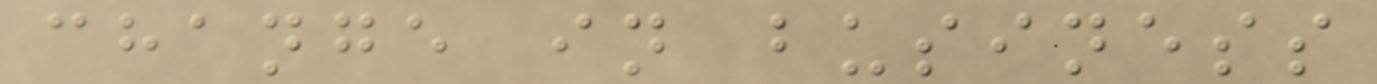change in business
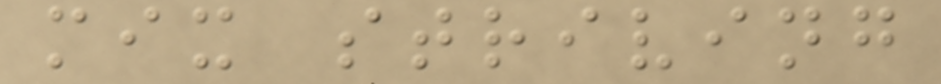mix striving
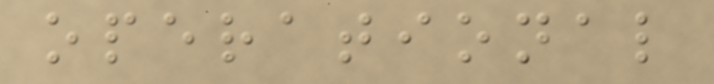operational
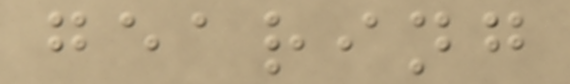gearing
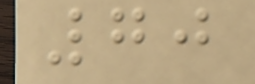70
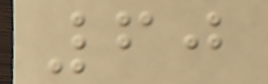60
